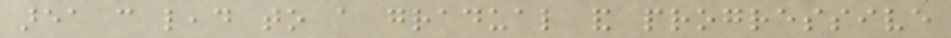area can lead to a gradual and progressive
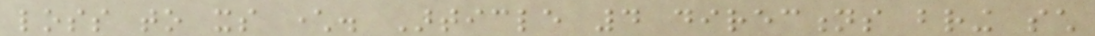loss to its character. Article 4 directions bring such
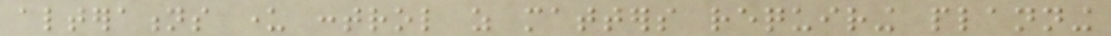alterations under control as matters requiring planning
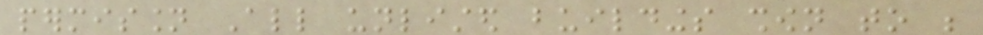permission All unlisted buildings shown to be
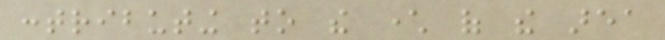contributing to the character of the area
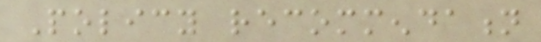Policy recommendation
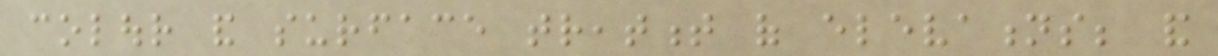colour and surface treatment of elevations; and
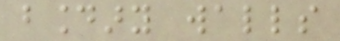boundary walls
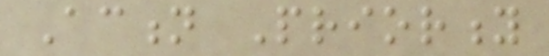Action Priority
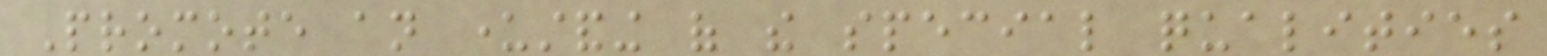Promote an understanding of the special qualities
